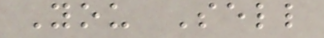You Sell
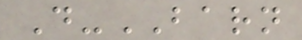D-BARN
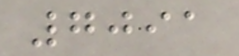7091
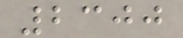2300
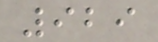929
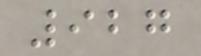927
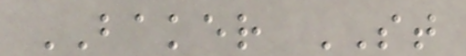BAKER ST
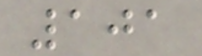101
